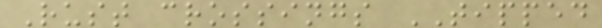Rust crossings TIPPED
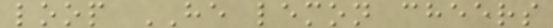loop HE lemon cheers
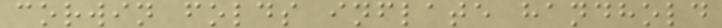corwin folds inflate handhold
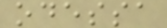odessa
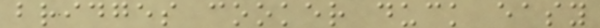bridges cooker duck easy
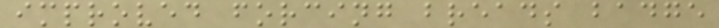improved forcing breads badge
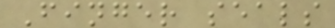Finger seals
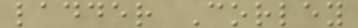ladder Corley
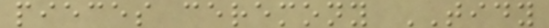pieces ceremony TIDY
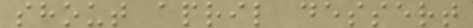shout april dessert
